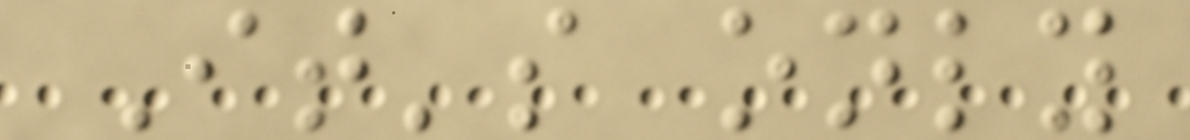It's only
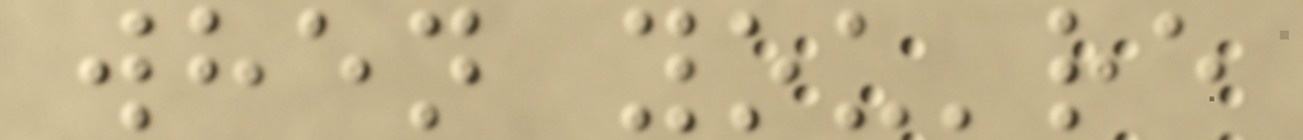when you're
